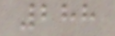288
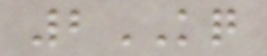2KQ
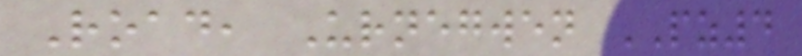Road, Urnegwen PZ4
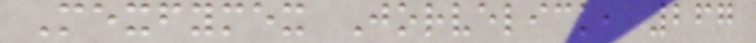Mexfymex Jorvelick, 267
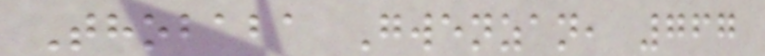Thobaba Gwenzan, 767
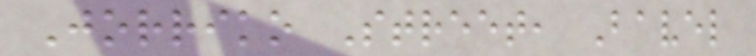Jorriko Street, Bavel
